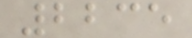2235
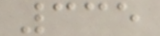335
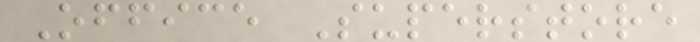Office Superstore
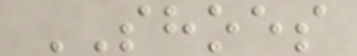SHOES
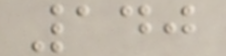140
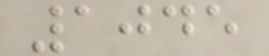1045
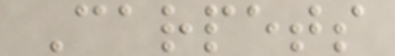Carpets
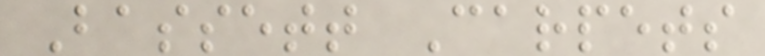Bassett Carpets
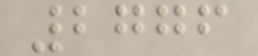2776
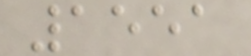1551
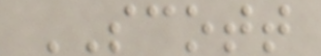SCOTT
